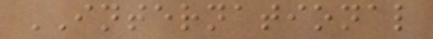INTERNATIONAL
